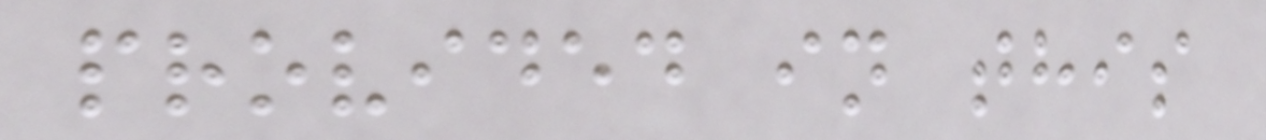provided in this
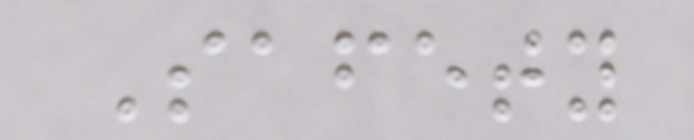Safety
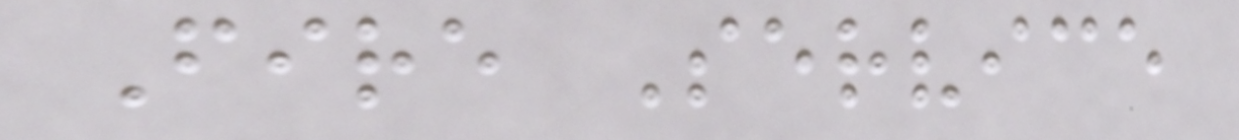Fire Service
